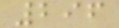296
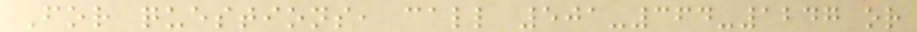For questions, call 501-364-1247 or
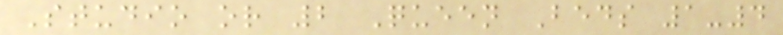Studio or 2 Queen Beds 1-4
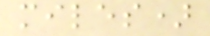miles)
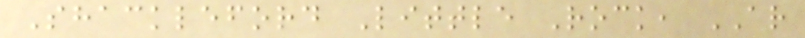Shackleford Little Rock, AR
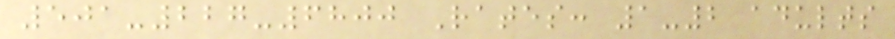501-227-6800 Rates: 1-2 adults
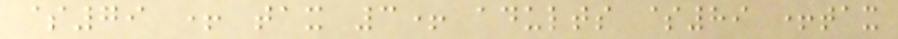$79 + tax 3+ adults $89 +tax
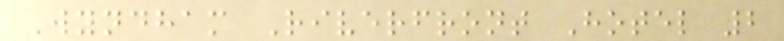Wyndham Riverfront Hotel 2
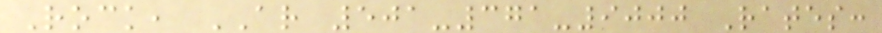Rock, AR 501-371-9000 Rates:
